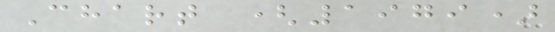Chart (1979)
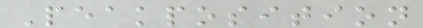Peakposition
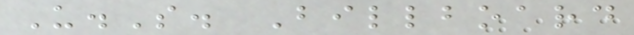U.S. Billboard
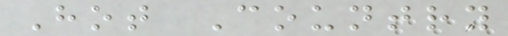Hot Country
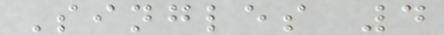Singles 4
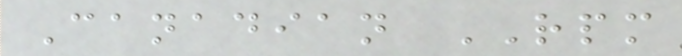Canadian RPM
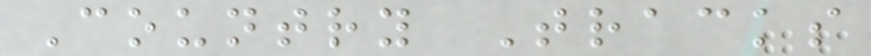Country Tracks
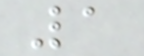1
